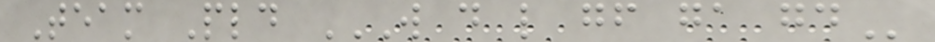Team Pld W D L GF GA GD
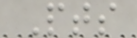Pts
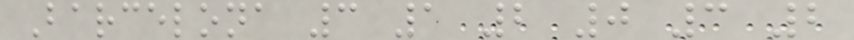Barcelona 3 1 2 0 3 2
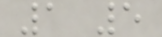1 5
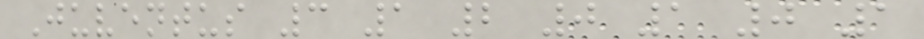Juventus 3 1 2 0 1 0 1
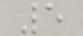5
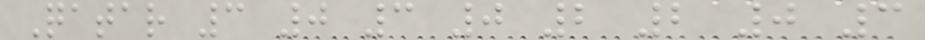Qatar 3 0 3 0 2 2 0 3
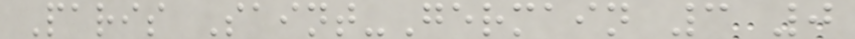Paris Saint-Germain 3 0
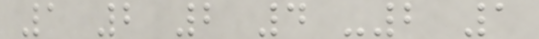1 2 2 4 -2 1
